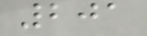201
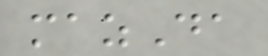mazDa
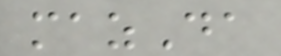mazDa
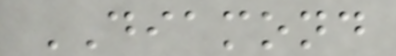DIAMOND
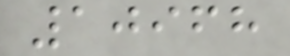10968
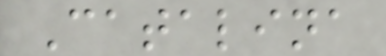Catalina
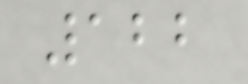122
